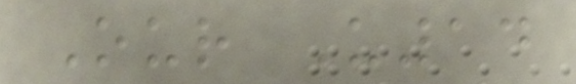Our U14
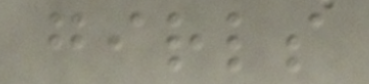girls
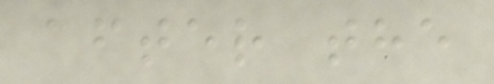after the
